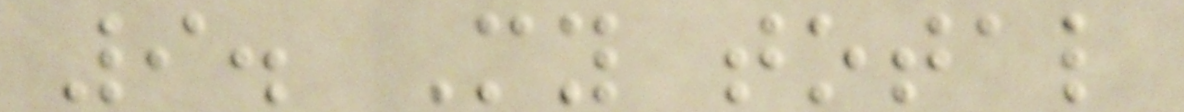9. My total
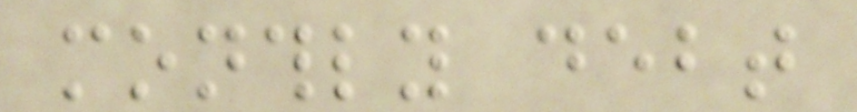monthly debt
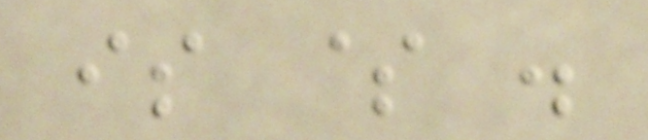is $ .
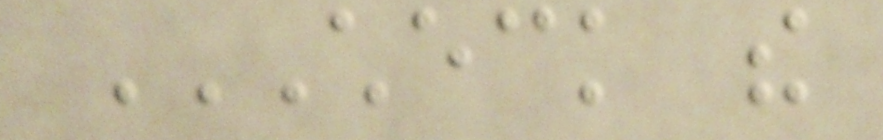CHECK THE
